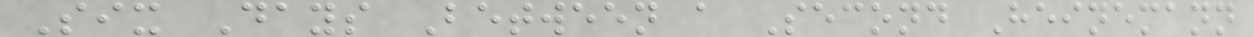Six Days Between a Second Heinemann
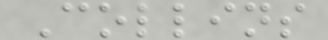Collins
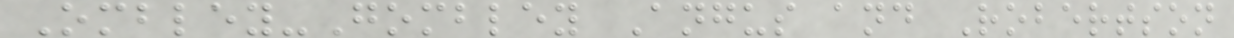Ombley-Gombley Angus and Robertson
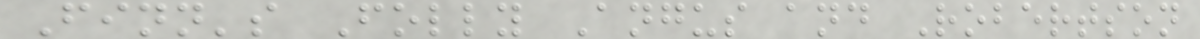Finn's Folly Angus and Robertson
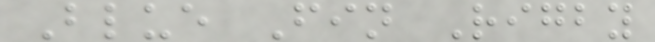Blue Fin Rigby
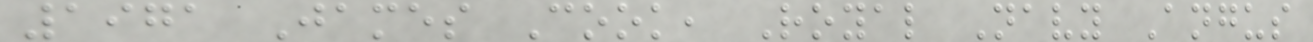1971 James Cook, Royal Navy Angus
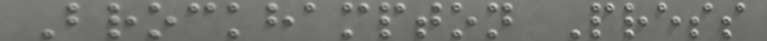Brockhampton Press
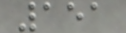151
